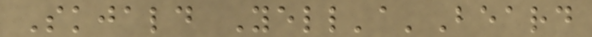Skjald Yell'a'Beard
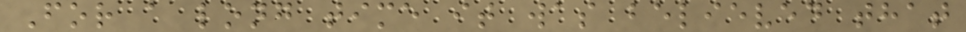For a long time it was believed that
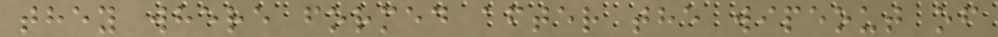they where formed after the wipeout of
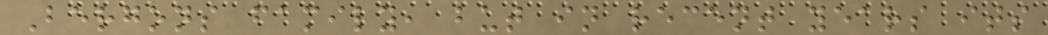Bergons family, but in recent years its
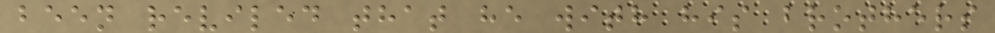been reviled that he with his brothers
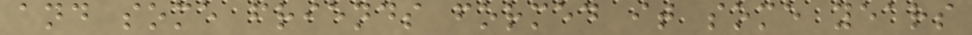and some friends formed it some years
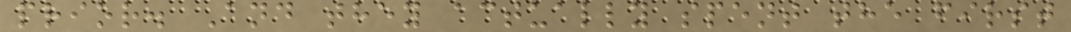prior. And they actually spent the first
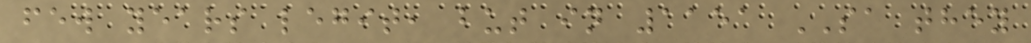few years legit, but in 1151 SA they
